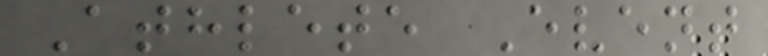Athlete Event
